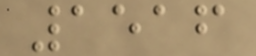1516
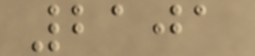2101
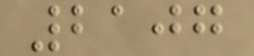2107
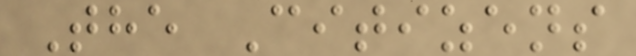The Citizens
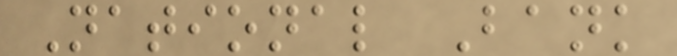National Bank
